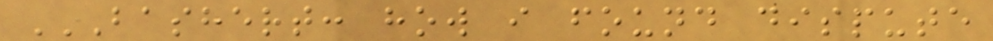BASHERT: HOW I FOUND DISPUTE
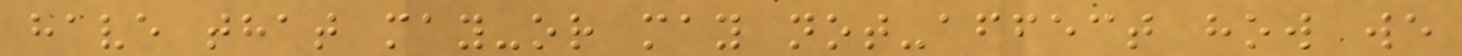have that may-or may not-affect how we
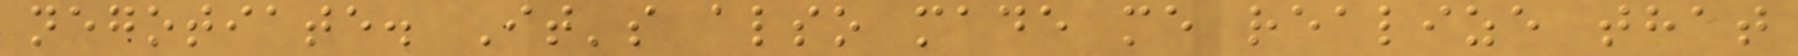negotiate. It's also made me realize that
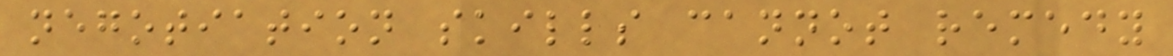negotiation skills cannot remedy
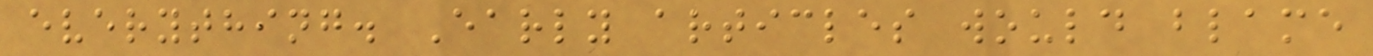everything. Early articles would blame
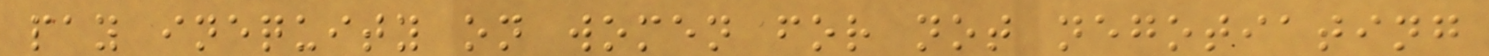pay inequity on women for not negotiating
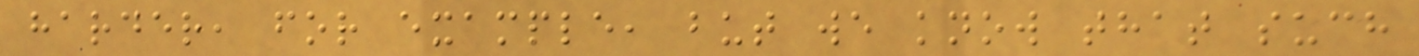harder, for example, but we know that such
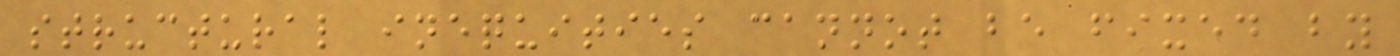structural inequities cannot be fixed by
